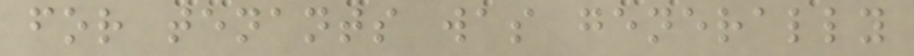for tenants was generally
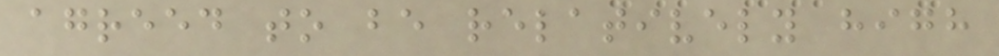agreed to be relatively high
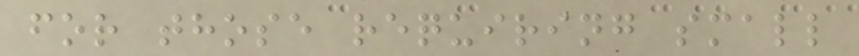for those requiring small
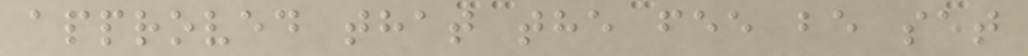approved that the fee be set
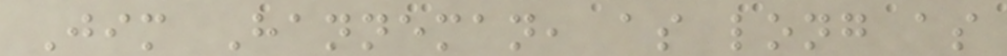Jim Hanneman, as long as
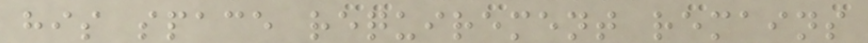his space requirement remains
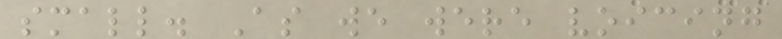small. As we were voicing
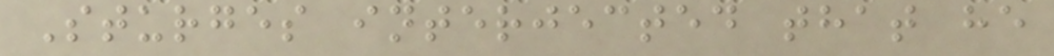Sturges interjected that he
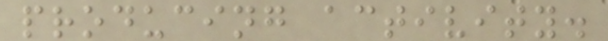producing activity.
